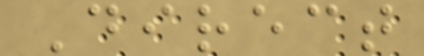Direct
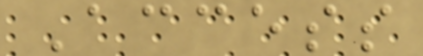Access
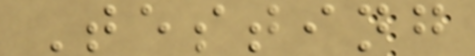Testing
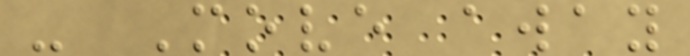- Move away
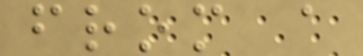from a
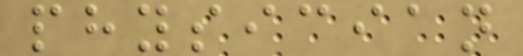physician
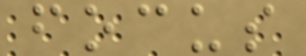focus
